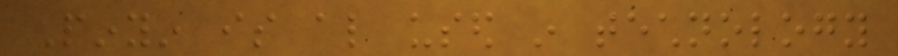Pinyin is also used in technology
